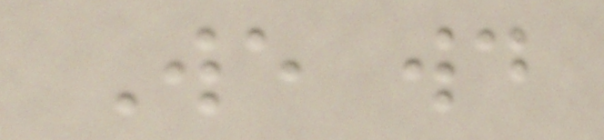We would
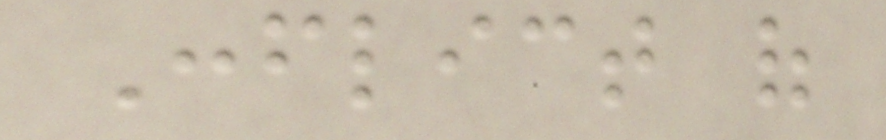Conflict of
